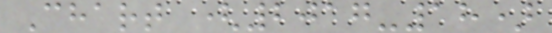Chart (2017-18)
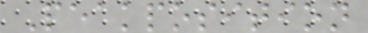Peakposition
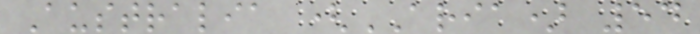Australia (ARIA) 54
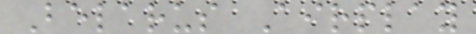Belarus Airplay
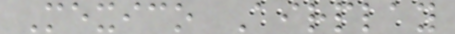Mexico Airplay
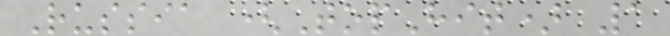Russia (TopHit) 1
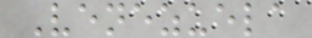Venezuela
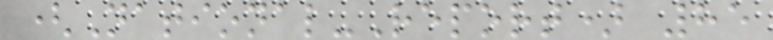(National-Report) 85
